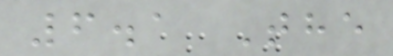6.1 The
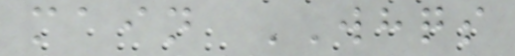main WHQS
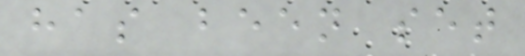has been set
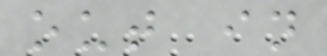out in
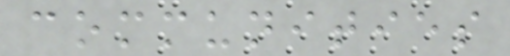communities
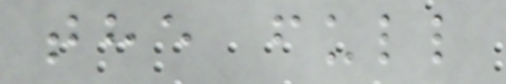the full
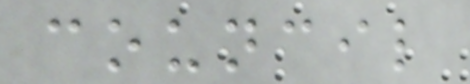council
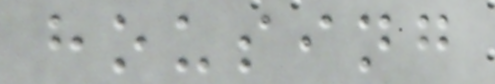housing
